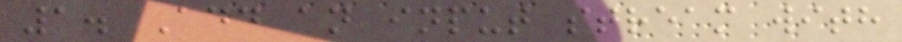1. Add an input stream with
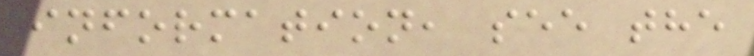information, see the
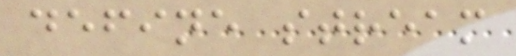define stream
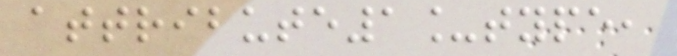attribute1_type,
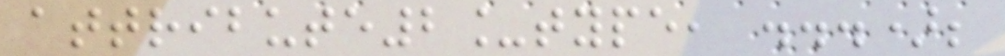attribute2_type, ...);
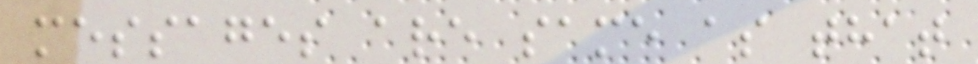messages are same as that
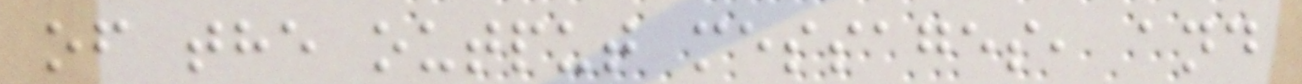of the output messages, and
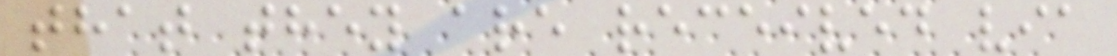that they are received via
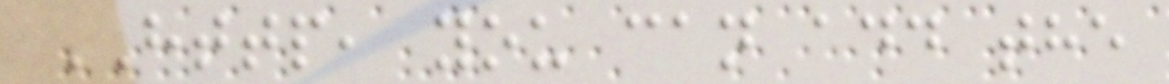HTTP, you can add the
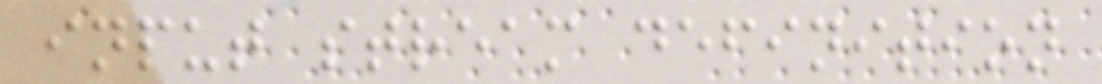input stream definition
